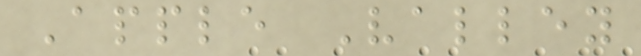Apple Valley
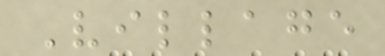Village
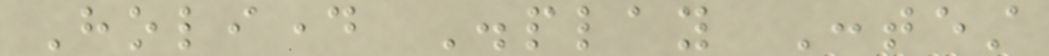Holiday Display Contest
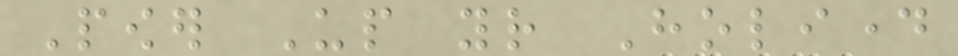Power Up your Holiday
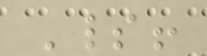Spirit!
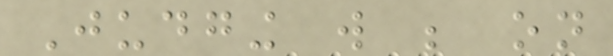Judging will be on
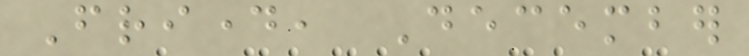Friday, December
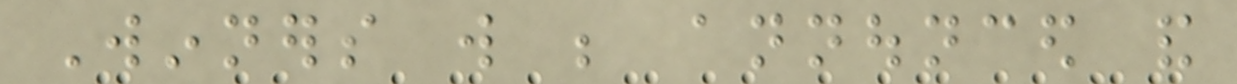Winners will be announced and
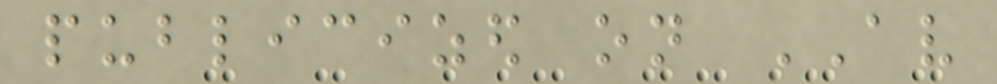publicized on AV
